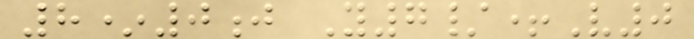8*0j Y7/+V0
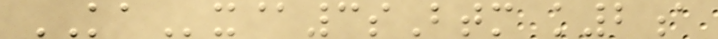KAx@3sBtm k2a
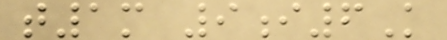t1m 9i6K
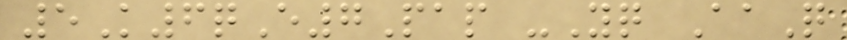5K6qE7Pap -Yq AaQ
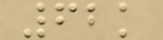62k
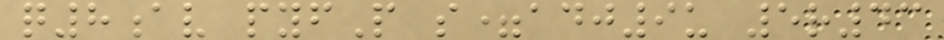q8av pyfP s=adj9u 5r43
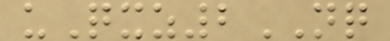uQxz2NQ
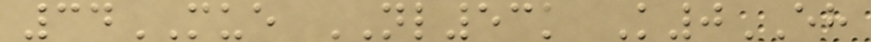34MUE NL53k K0EH
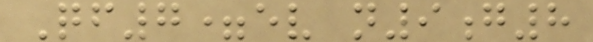Qf7=ev n9g8
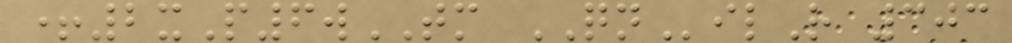+2xP6wTM QNilR 303
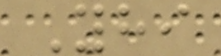Yhi
